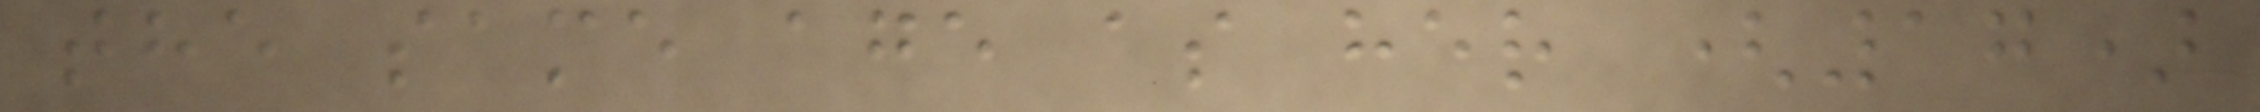the same age as her (17)
